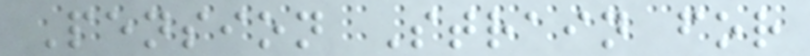Pension Strain for
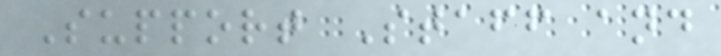Support Staff and
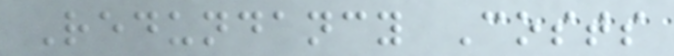Redundancy Costs
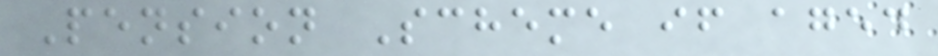Pension Scheme if aged
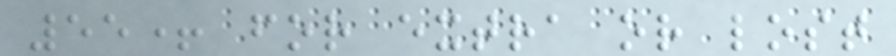55+ for extra or lost
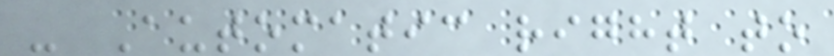- Automatic right to
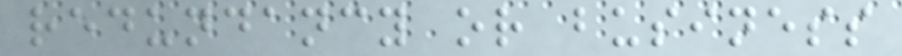redundancy or business
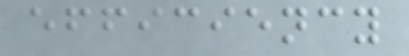efficiency
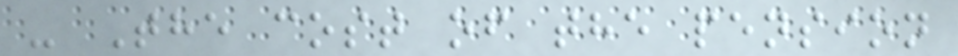- The cost of the pension
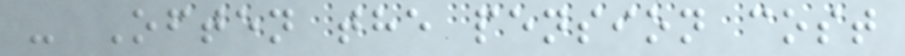- Often the pension cost
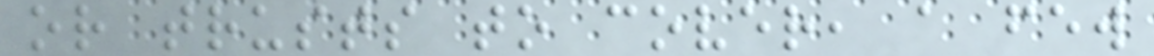or trusts to cover, a few
